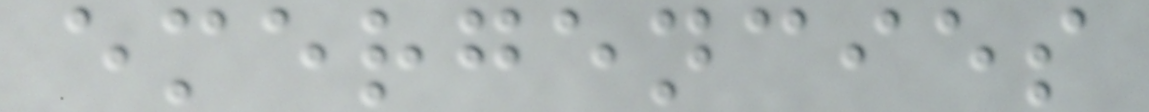emergencies
